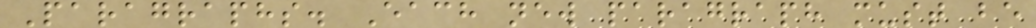Paragraphs. Each new paragraph must be
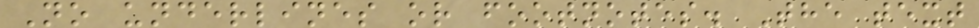No underlines or footnotes. The text
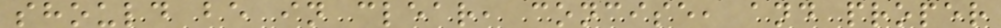should be in clear, concise, and proper
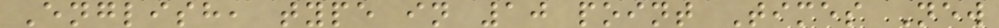English, type in 10 point Times New
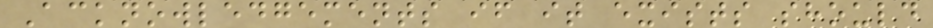Acknowledgements if it exists should
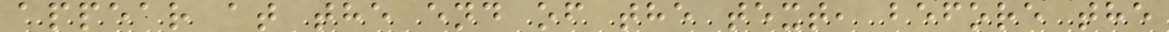appear at the end of the text, before the
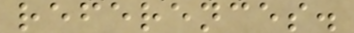references.
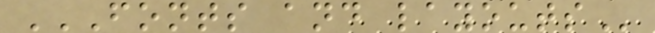FONTS AND LAYOUTS
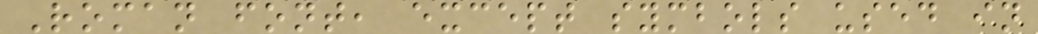Roman font, except symbols used in
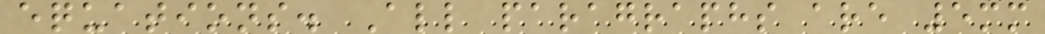equations. All paragraphs are 5mm
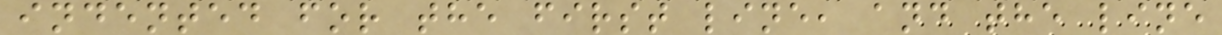indented for the first line, and the line
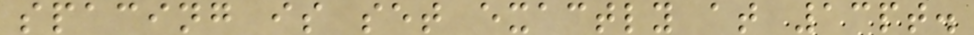spacing is set exactly at 13pt.
